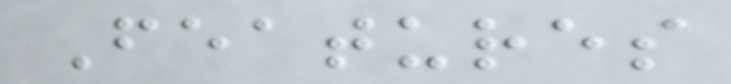Features
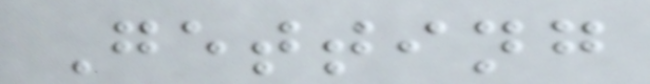Getting
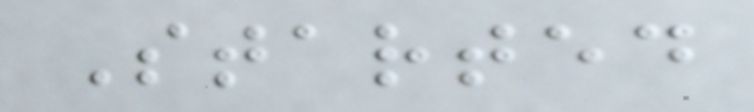Started
